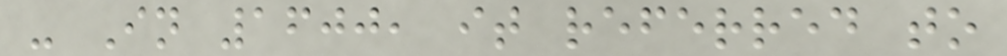- In 1600, it referred to
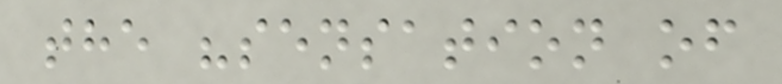the "sensation of
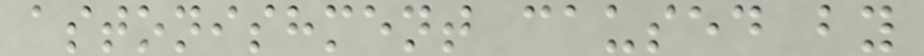astonishment caused by
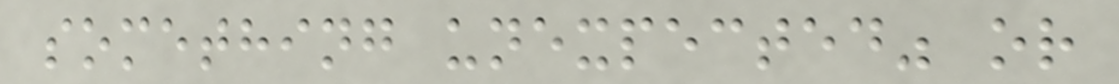something unexpected" or
